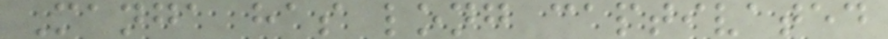Manga has long captivated
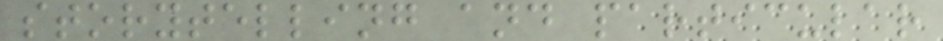storytelling and particular
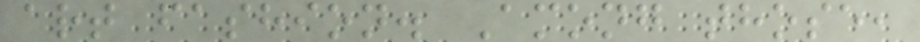art fashion. Among those,
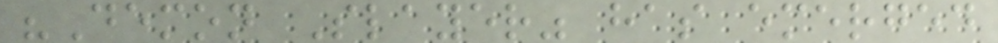"Demon Slayer" has emerged
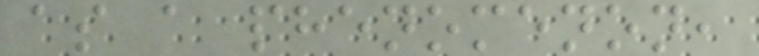as a phenomenon,
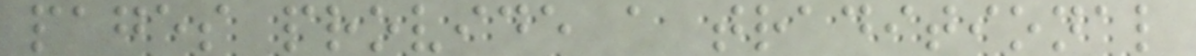pages provide a traditional
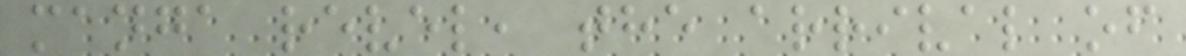manga revel, the arrival of
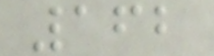162
